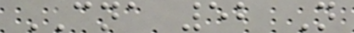CNA 52 N
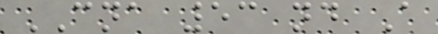CNA 53 nd A
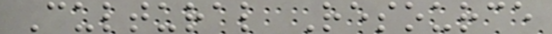Cultural Resource
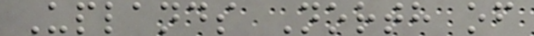Uplands North of
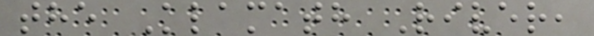the Klamath River,
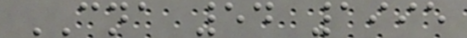CNA 54 1995
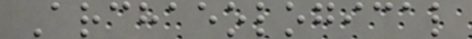Archaeological
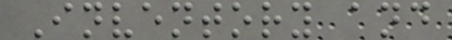Inventory and
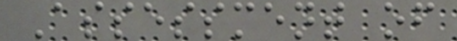Assessment of
